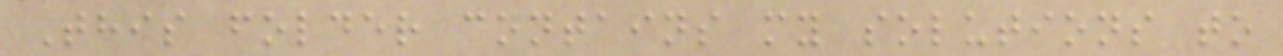This folder contains my solutions to
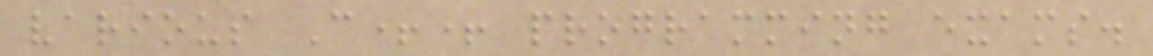various C++ programming exams.
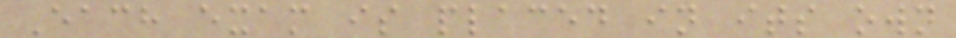Each exam is placed in its own
